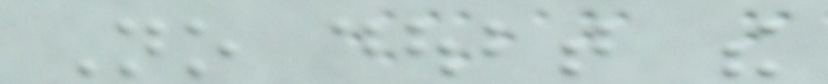No doubt the
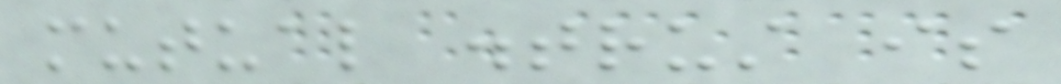mutual distrust is
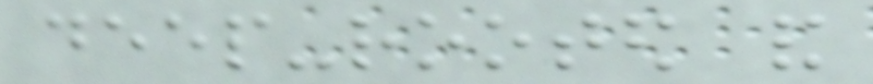deep-rooted and
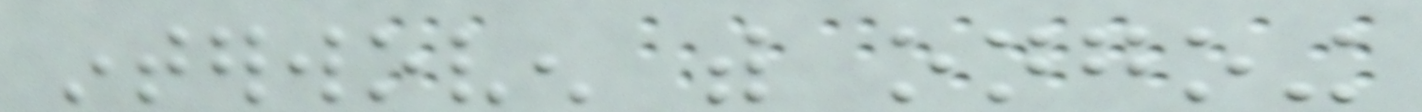interwoven with ongoing
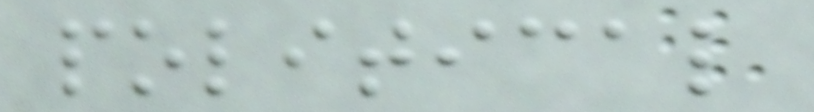political
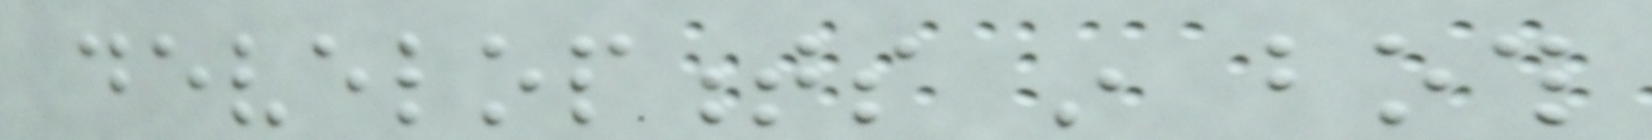developments in both
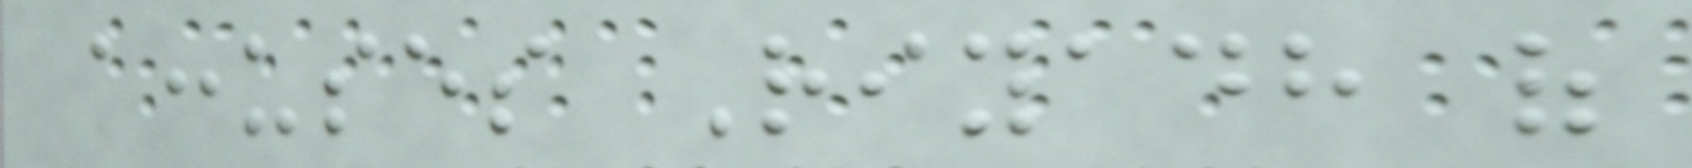accuses Riyadh of
